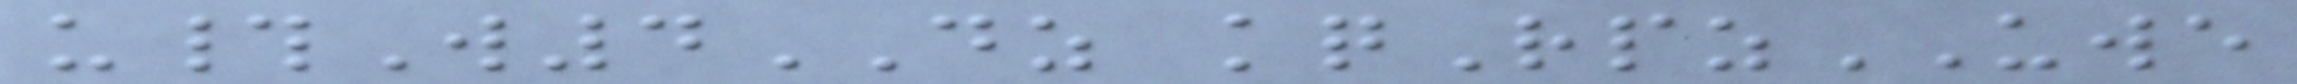u#W4DZ kqRpzUWE
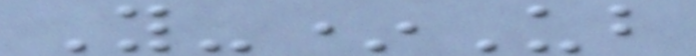Y-*Ub
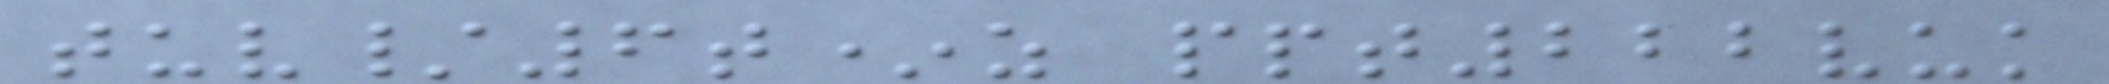tuv/6t*z ppt222vuk
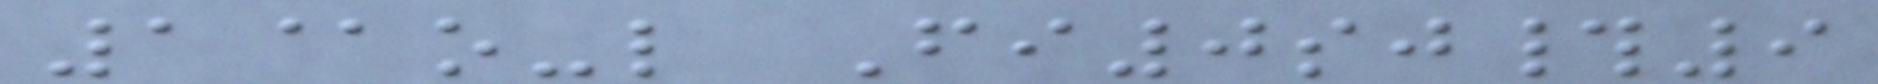1@o-l Fi0sj#9
